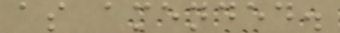as amended.
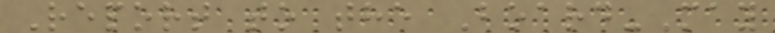Report to the Board-May
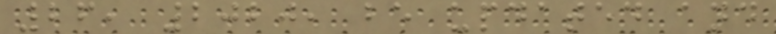26, 2020, be updated and
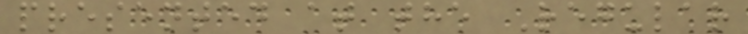presented at the Regular
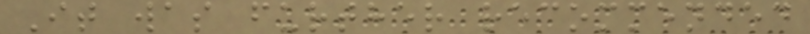It was further recommended
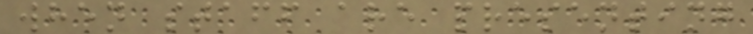when staff are presenting
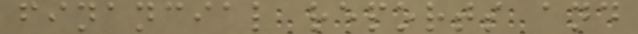financial reports and
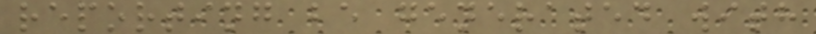reporting be generated with
